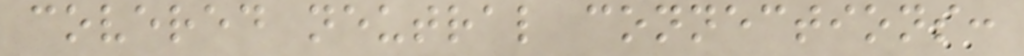covered neutral connections:
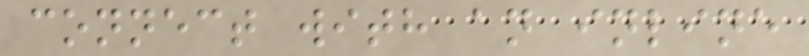connect with an inline
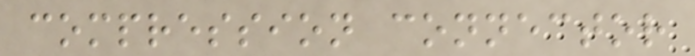compression connector
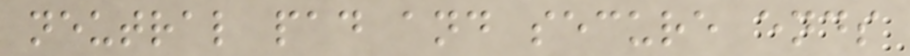neutral pad and secure ends
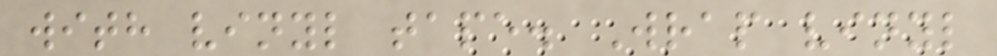with vinyl tape. Wrap vinyl
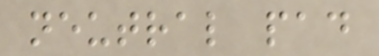neutral pad
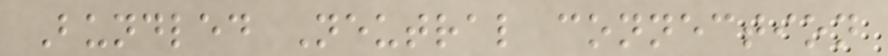Bundled Neutral connection
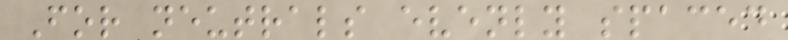For neutrals evenly spaced
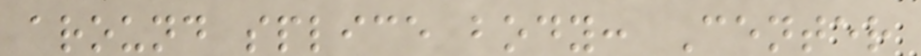around splice body: Center
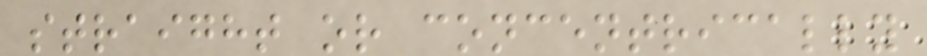straight or concentrically
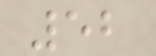52
